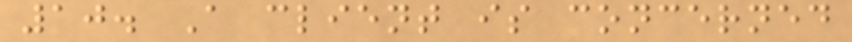10. A client is concerned
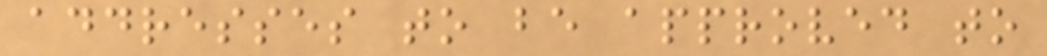addresses to be approved to
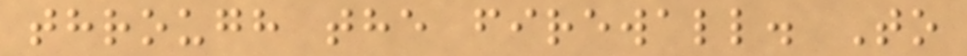through the firewall. To
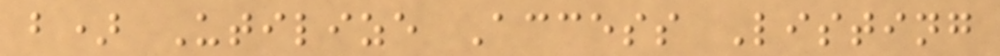b) Utilize Access Listing
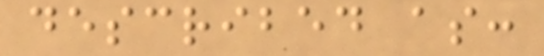described as:
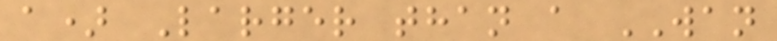a) Larger than a WAN
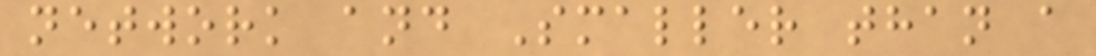network and Smaller than a
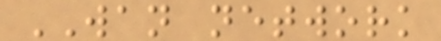WAN network
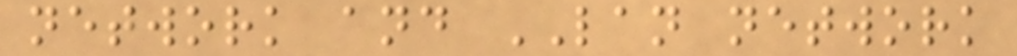network and LAN network
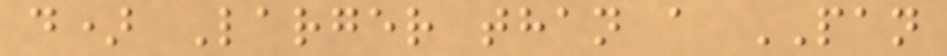d) Larger than a PAN
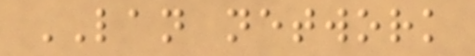LAN network
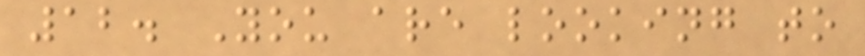12. You are looking to
